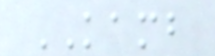KAMB
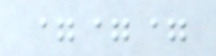===
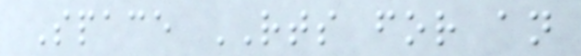Space RTS for an
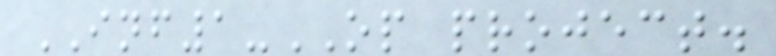INF1-OP project.
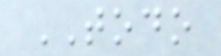TODO
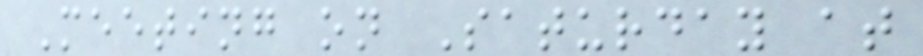Meeting on Saturday at
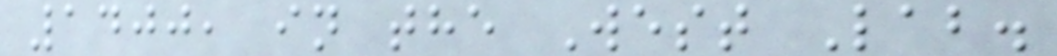1400, in the West Lab.
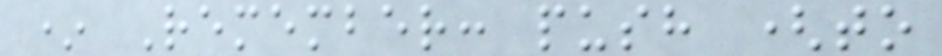* Remember: push (to
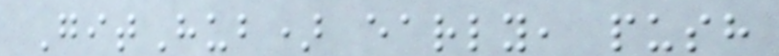GitHub) early, push
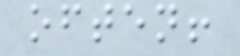often!
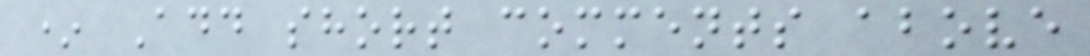* Add short comments above
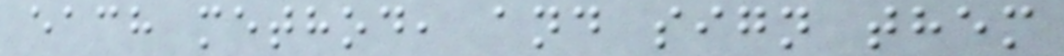each method, and sign them
